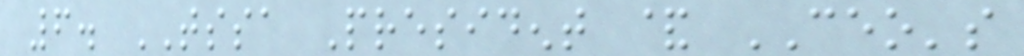6. TSSA President & CEO's
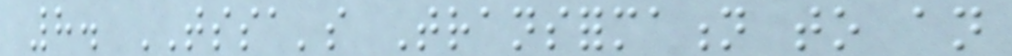8. TSSA's Transformation to an
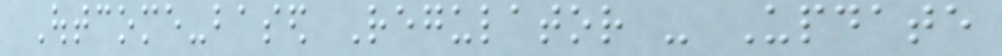Outcome-based Regulator - Update
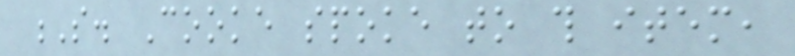S. Cooke spoke to this item,
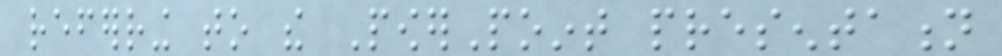referring to the PowerPoint presentation
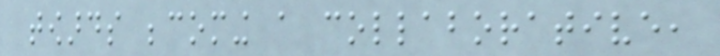towards becoming a collaborative,
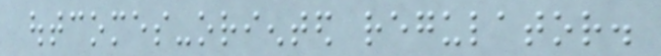outcomes-oriented regulator.
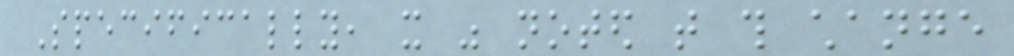Specifically, it was noted that this change
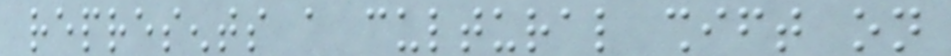represents a cultural shift on
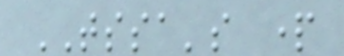TSSA's part
